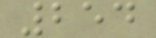254
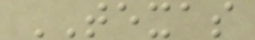TEXAS
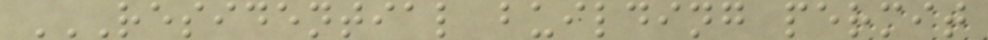RESIDENTIAL BUILDING PERMIT
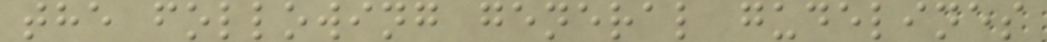the following general gudelines
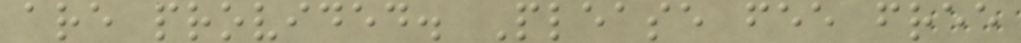are provided. Please fee free
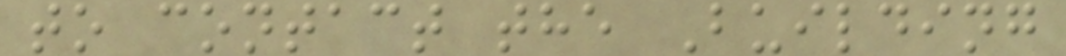to contact the Building
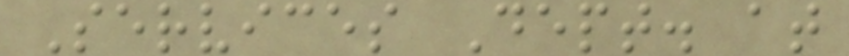Services Dept. at
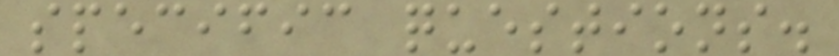specific questions.
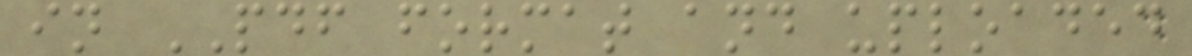in PDF format and uploaded
